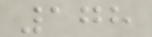178
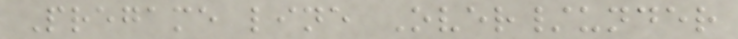Pregame line Over/under
